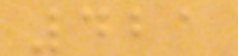421
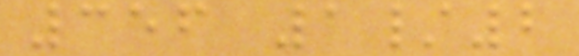356 1/2
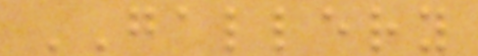GALLERY
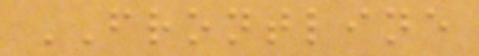FRONTLINE
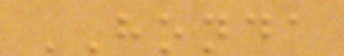HONDA
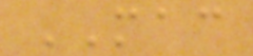MAC
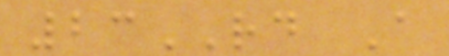23RD A
